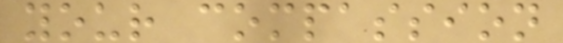your compassion
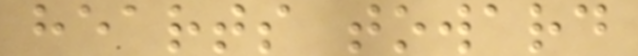hearts toward
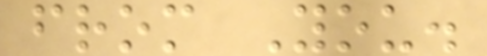from You.
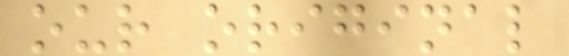our original
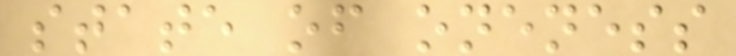state of oneness
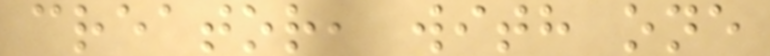creator, with one
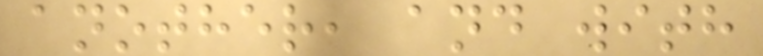another, and with
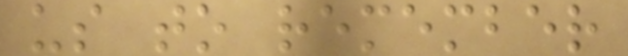us to remember
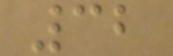32
